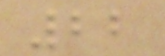22
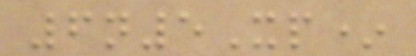6n5Xp*
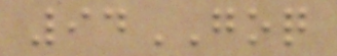94GOQ
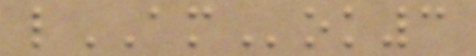lAMok3
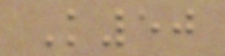K50
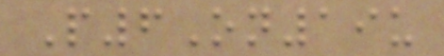P6On19u
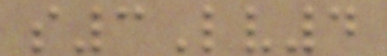s3Lv4
